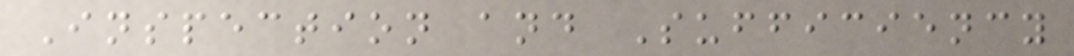Inspection and Sufficiency
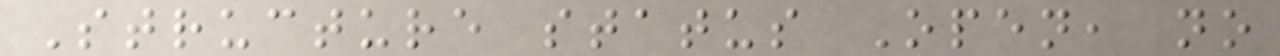Structure status Open, no
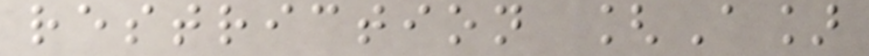restriction [A]
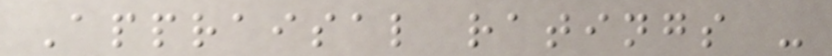Appraisal ratings -
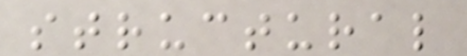structural
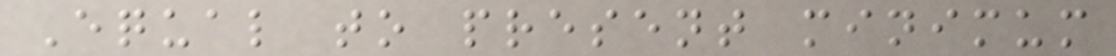Equal to present minimum
